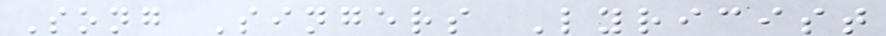Song Singers Lyricist
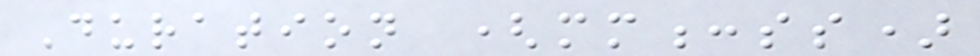Duration (mm:ss)
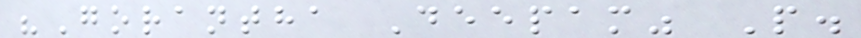"Gorantha Deepam" P.
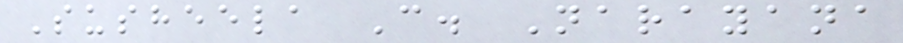Susheela C. Narayana
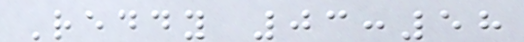Reddy 03:58
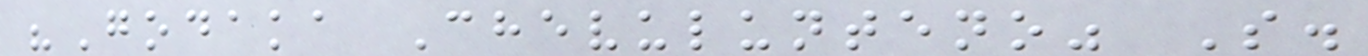"Godaka Chevulunteno" S.
